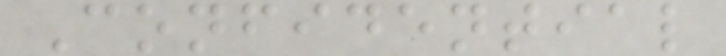Confidential
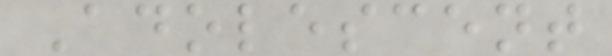Adolescent
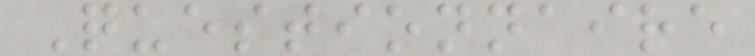Questionnaire
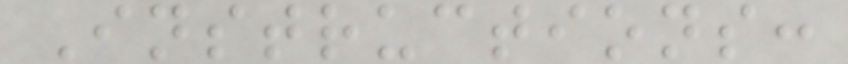Instructions:
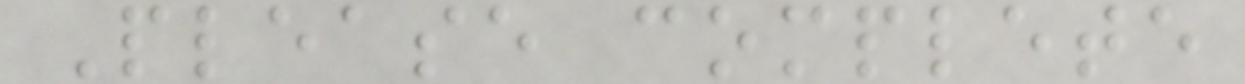Please complete
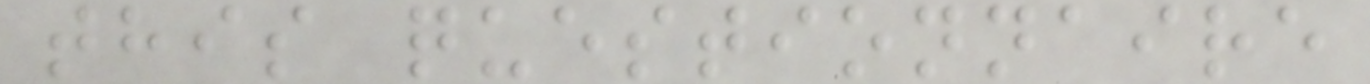this questionnaire
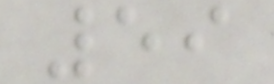59
